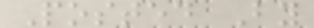Posted By
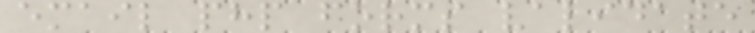email php forms validate
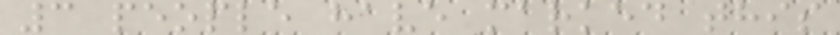3 people have marked this
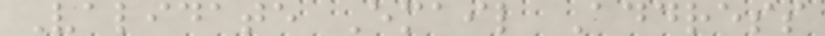Validate Email Address
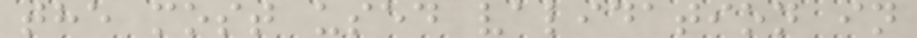the most used validation in
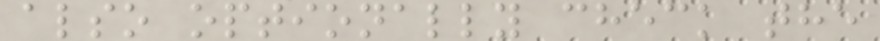also optionally check the
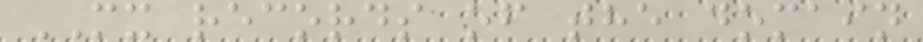MX records of the domain
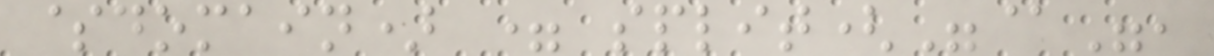$domain) = split("@",
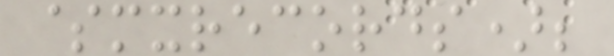$mxrecords);
